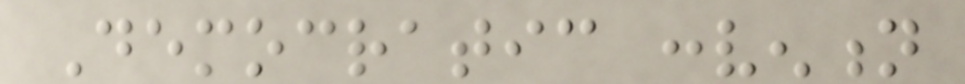Democratic convention
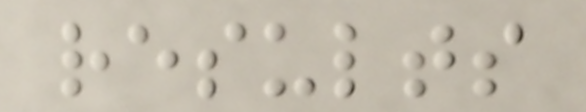results
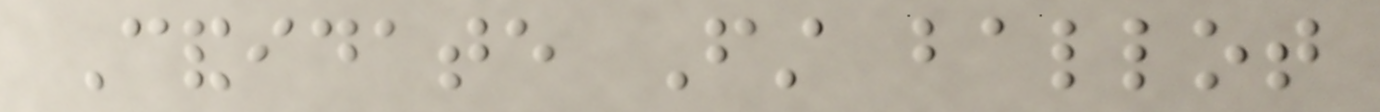Candidate First ballot
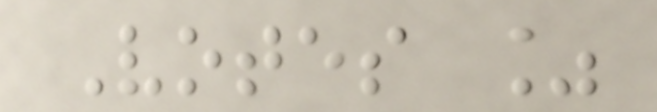Votes %
